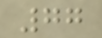77
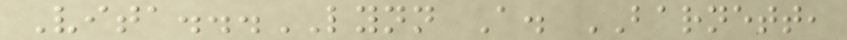Vita...LYNN A. BARNETT,
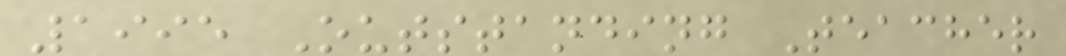1995 Outstanding Teacher
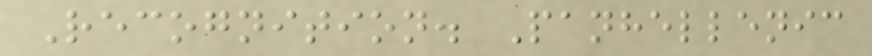Recognition. Panhellenic
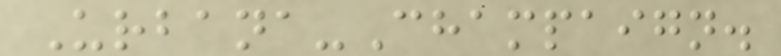Urbana-Champaign.
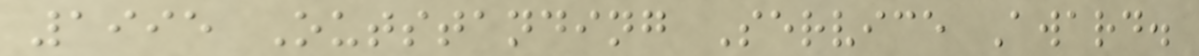1995 Outstanding Service Award.
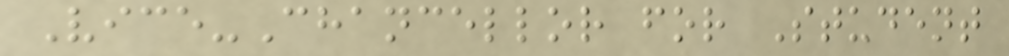Vice-Chancellor for Student
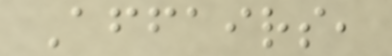Affairs,
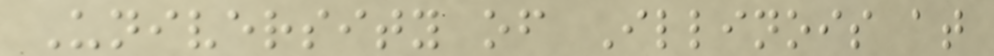University of Illinois at
